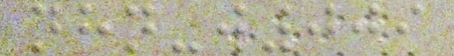nhn-w009
